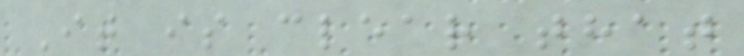It is clear that
